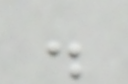.
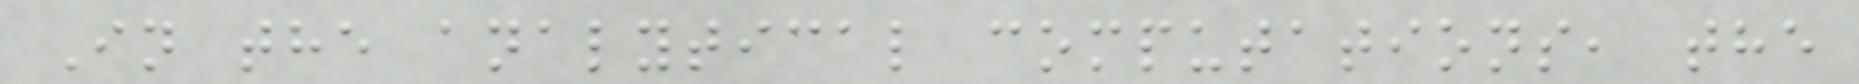In the analytical computations, the
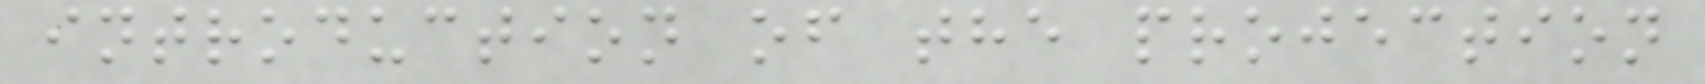introduction of the projection
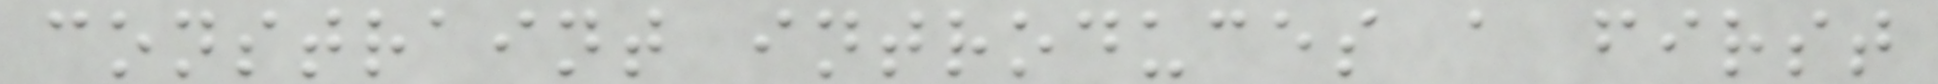constraint introduces a first
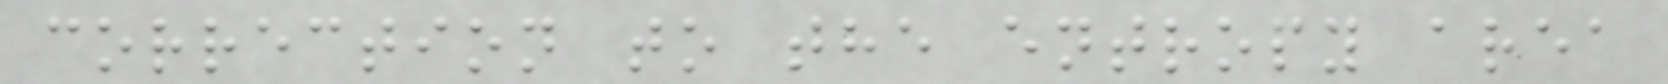correction to the entropy area
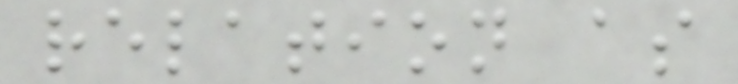relation as
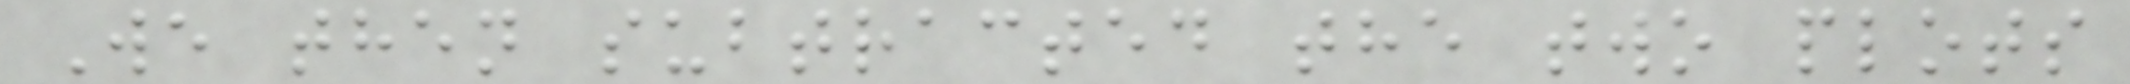We then subtracted the two plots
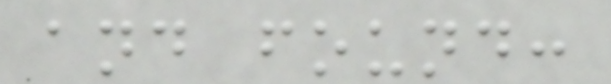and found:
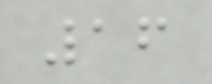16
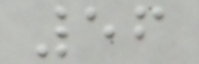56
